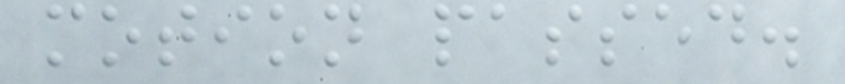motion passed.
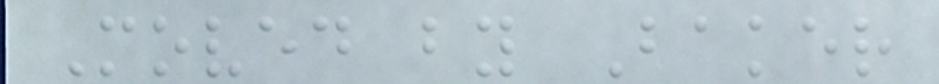Moved by Baker
